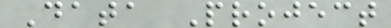Data Project
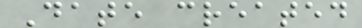Date created
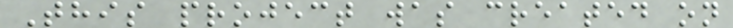This project was created on
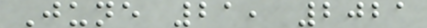June 21, 2021
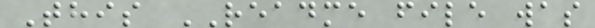This README file was
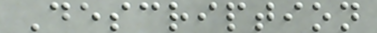Description
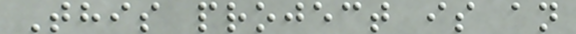This project is an
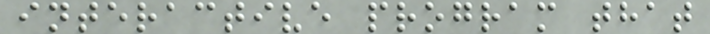interactive program that
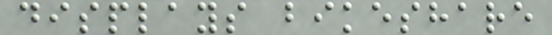displays bikeshare
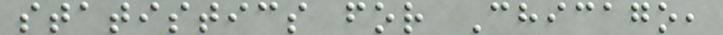statistics for Chicago,
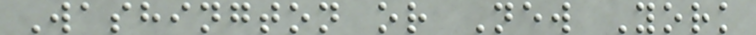Washington or New York
